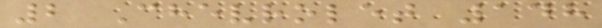2 Chevrolet 148
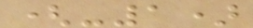(-1)
